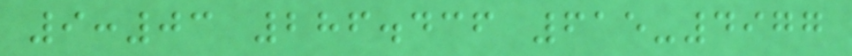9:03 286.436 615-4977
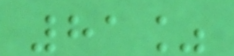81%
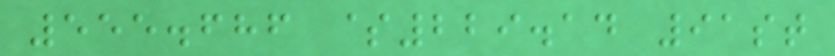555.686 $229.14 91st
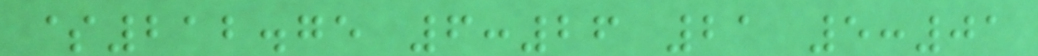$212.75 6:26 21 5:01
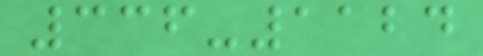336-1124
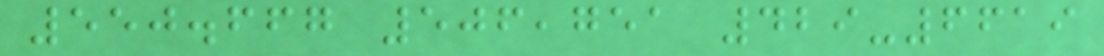550.667 506,751 429-6619
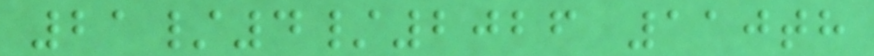21/4/2026 110th
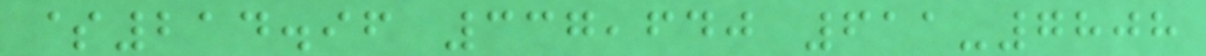$214.96 337,640 611-7808
